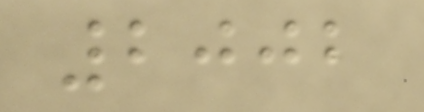2002
